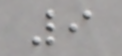9
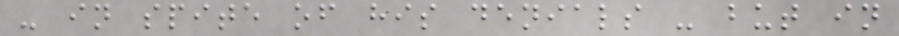- in spite of his denials - but in
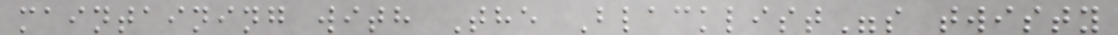maintaining with The Blacklist"s twisty
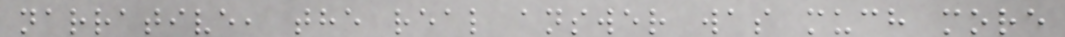narrative, the real answer was much more
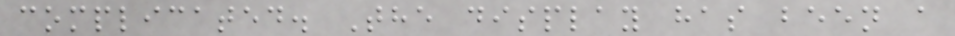complicated. The display has been a
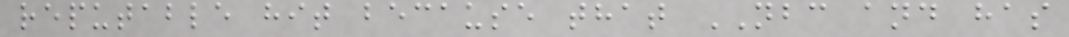reputable hit because that NBC and has
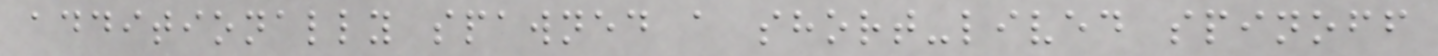additionally spawned a short-lived spinoff
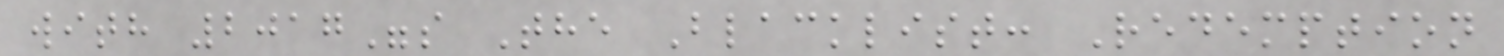with 2017"s The Blacklist: Redemption
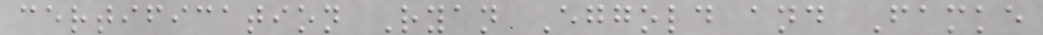certification Ryan Eggold and Famke
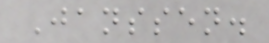Janssen.
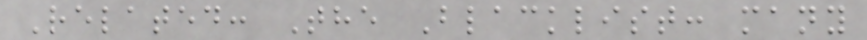Related: The Blacklist: many
